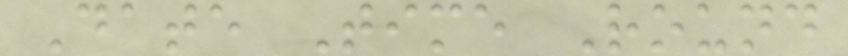Date Time Round
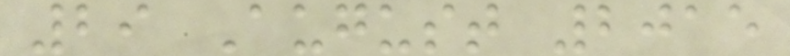29 August 2015
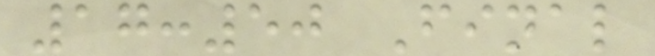17:50 Final
